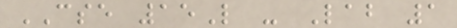CSE 15L - Lab 1
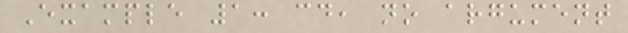Example 1: cd, no argument
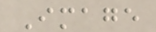Image
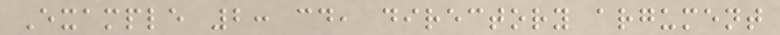Example 2: cd, directory argument
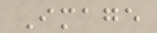Image
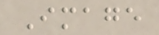Image
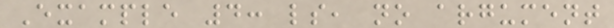Example 4: ls, no argument
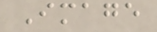Image
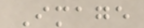Image
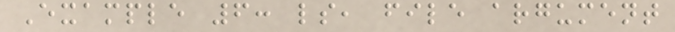Example 6: ls, file argument
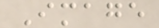Image
